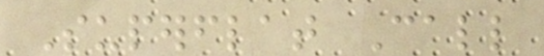Superflat Call
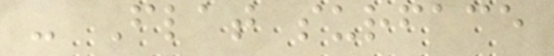- Flat surface
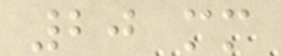20 mm
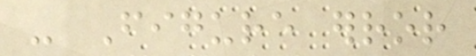- Figure error
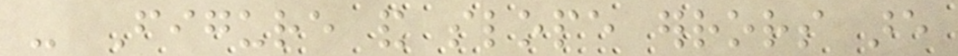- Figure and slope errors are
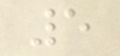5
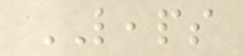LEAPS
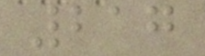217
